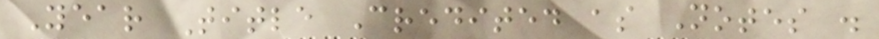Year Title Credited as Notes .
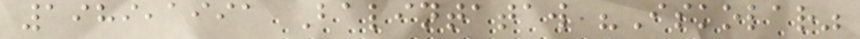1989,1991 Balintataw "Iskolar"
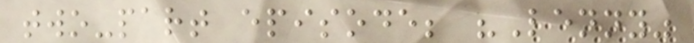two-part episode; "Lenny"
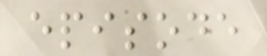episode
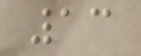13
